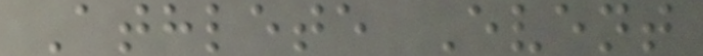Athlete Event
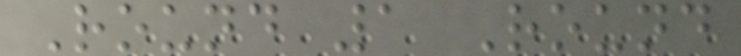Round 1 Round
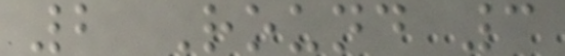2 Round 3
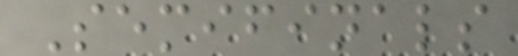Semifinals
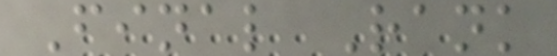Final Rank
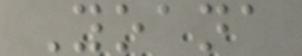Yoana
